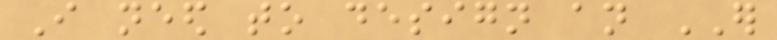I need to design an ER
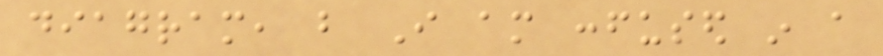diagram, but I am confused in a
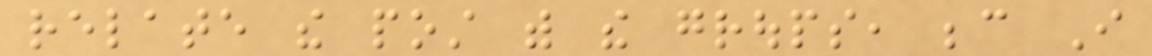relate the post with the groups, because I
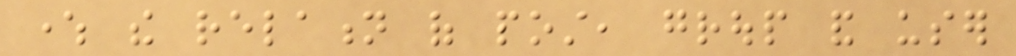where the relation of post, group and user
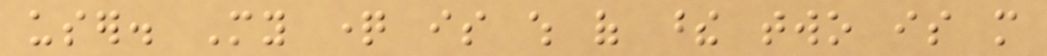user. My question is which of these two is more
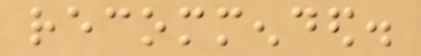recommended.
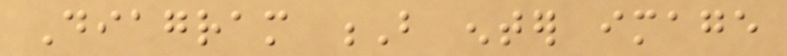Diagram B enter image
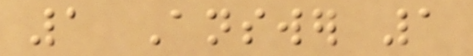1 Answer 1
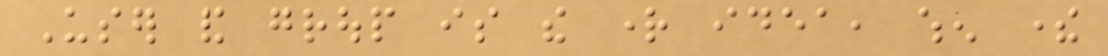User and group is the right idea, when there
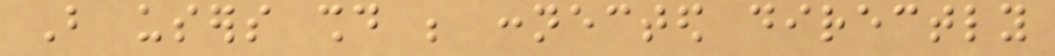But users should be connected directly
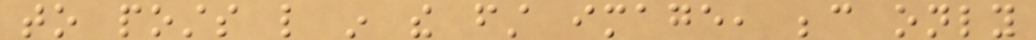to posts like in the first image, because only
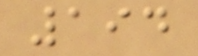194
